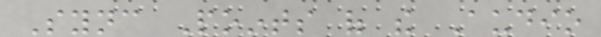Sync Points of the Audio
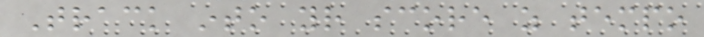Track into your score as tempo
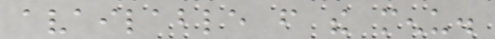available from the menu.
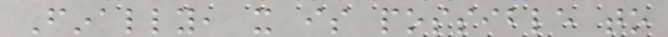Finally, it is possible to
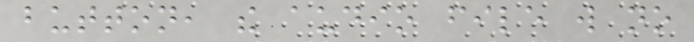button, the audio file will no
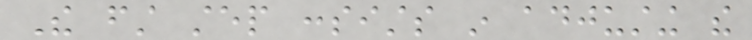The first step consists in adjusting the
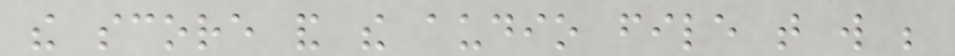the score and the audio file that will be
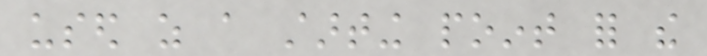used as a starting point for the
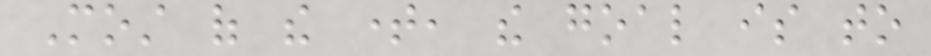Most of the time, the goal is to
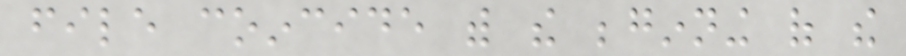file coincide with the beginning of the
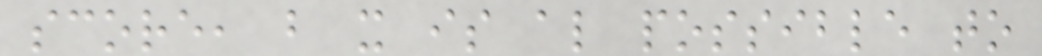score, but it is also possible to
